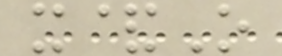x&O
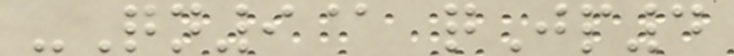-Qn9@ qJp4
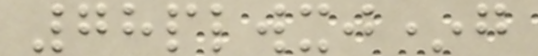78plwxj*g
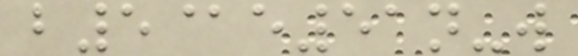b5@e51n-w
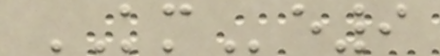KMe9
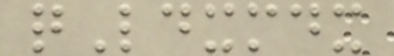qLdxmdx
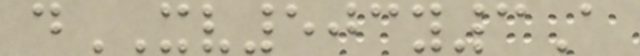dXV503y3A
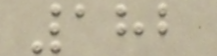182
